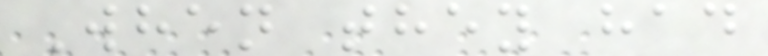When they had
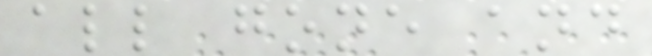all gone and
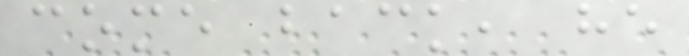come back, he
